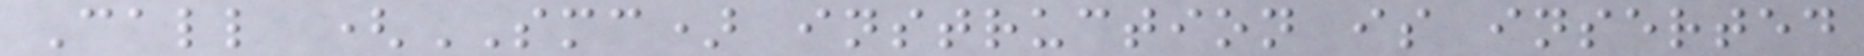Call (SMC) instruction is inserted
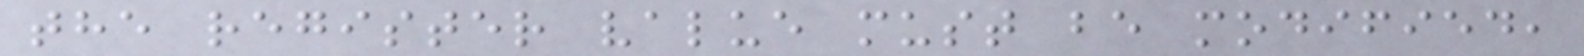the register value must be modified,
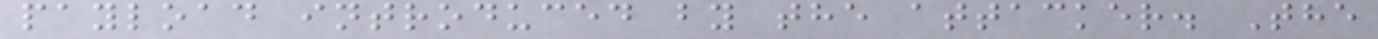payload introduced by the attacker. The
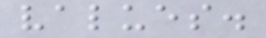values.
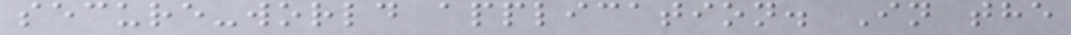secure-world application. In the
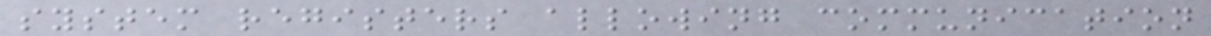system registers allowing communication
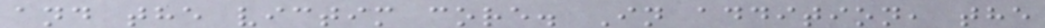and the victim core. In addition, the
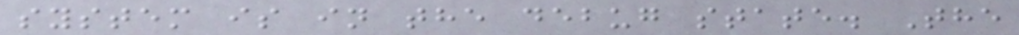system is in the debug state. The
